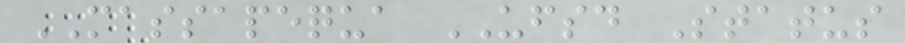MASSAPEQUA UFSD Status
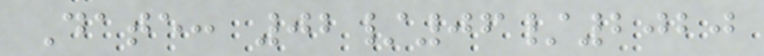Date: 02/06/2020
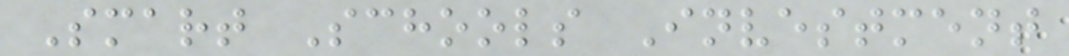Smart Schools Investment
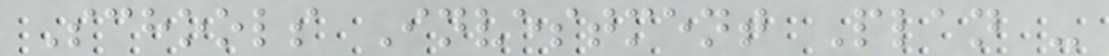Schools Investment Plan -
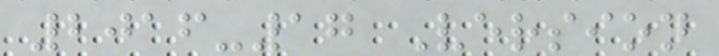2016-17 Version
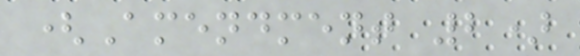(Amendment 2)
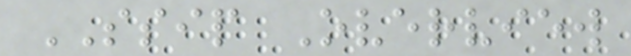SSIP Overview
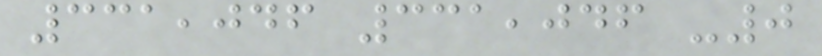331,046 331,046 -0
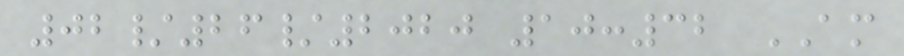02/26/2020 10:32 AM
